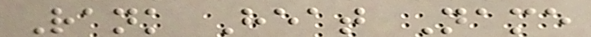Rank Heat Name
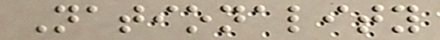Nationality
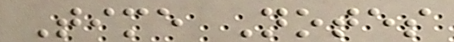Time Notes
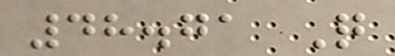48.71 Q
